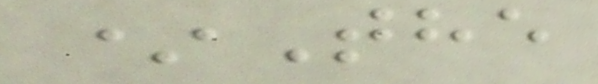*The
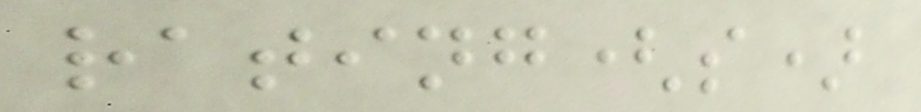rating(s)
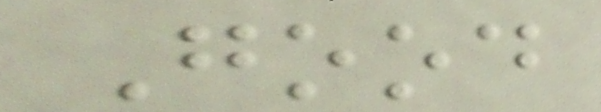Good
